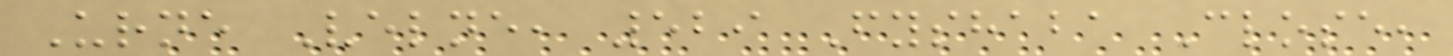Urne Velne, 529 Fyshaba Close,
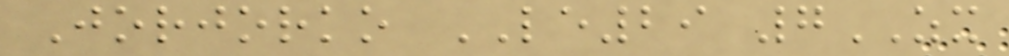Jorjorko LE29 7ZX
